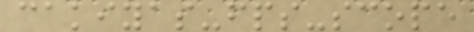cakiyas-fps-scope
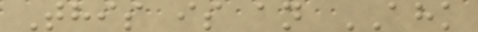This is an AHK
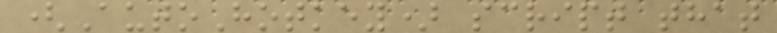(AutoHotkey) script that
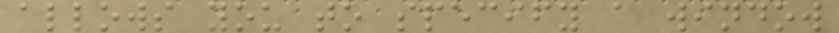allows you to specify a window
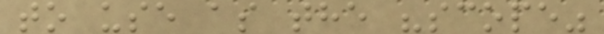to use as the "scope"
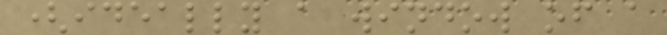(ideally a window of a
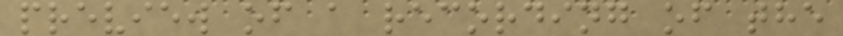preview of a recording of the
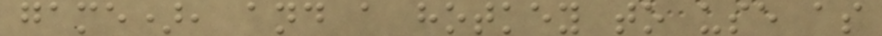game), and a hotkey to use as
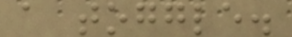a toggle.
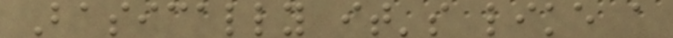Basically it's like a
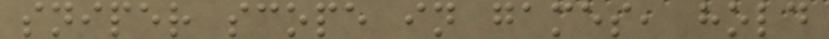sniper scope in games, hold
